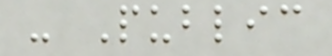- Public
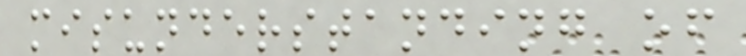misunderstanding of
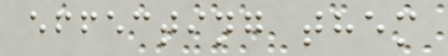effecting them
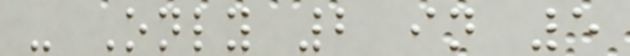- Only 2 in 5
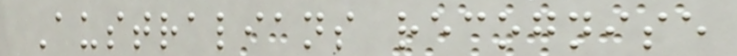Australians recognise
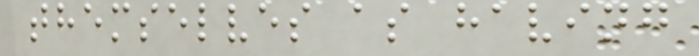themselves as having
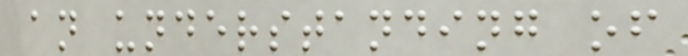an understanding of
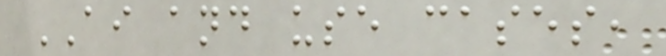AI and use cases,
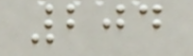204
